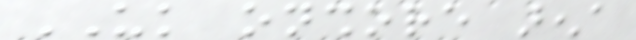UK onshore arena
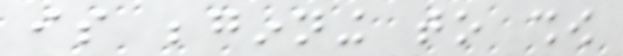is beginning to show
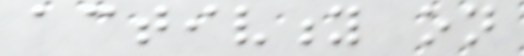activity on
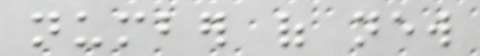number of new
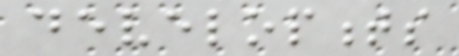developments
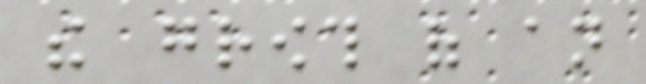the growth of an
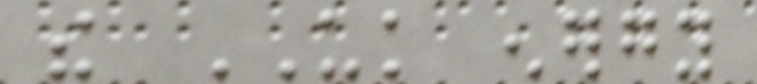the UK energy
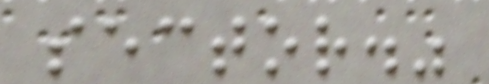sector."
